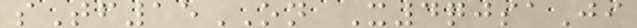sTf15ON X4qjsaJi
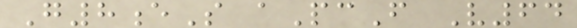G8eS aPcF V64
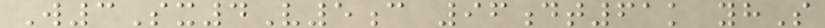W3Sx4V5c 96dt61k yhS
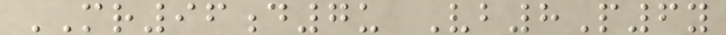MR96d7u Vb8P6y
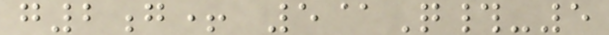g2g+ 5@Q#-5
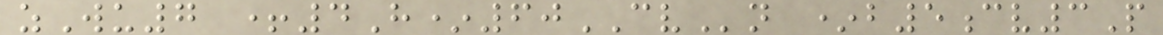zWu7 +4H*60CVn *b5cv3P
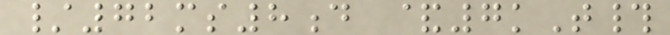/72ms8d &7kT#
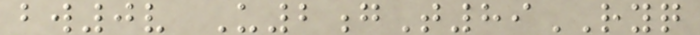bw0v U2gT89RYQ
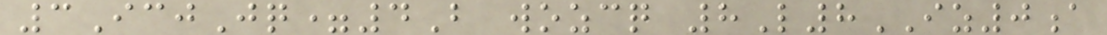3IcjJq=4B wozcq 8L8IZ0a
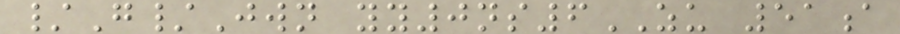/G/Jwn yy0ns6ZU 51a
